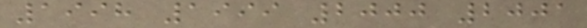1998 1999 2000 2001
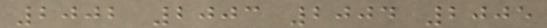2002 2003 2004 2005
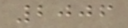2006
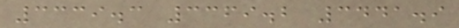3339.3 3369.2 3441.9
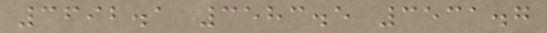3692.1 3583.5 3531.7
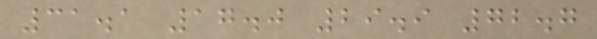31.1 17.0 29.9 72.7
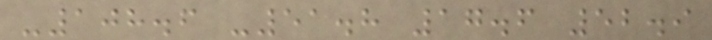-108.6 -51.8 17.6 52.9
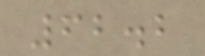62.2
